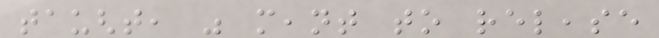taught, was meant to release
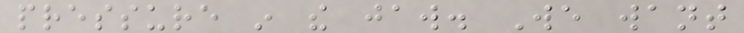pressure in the jaw. We want
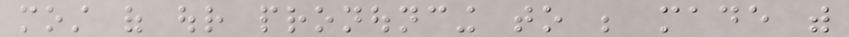most of our pronouncing to be made with
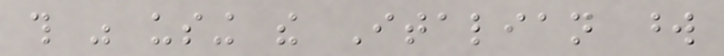this was using the Italian word
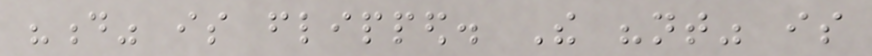"d" is flipped. The "nt" is
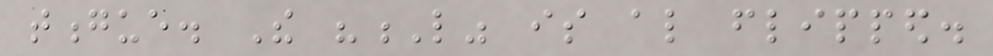tongue. The "L" is also flipped.
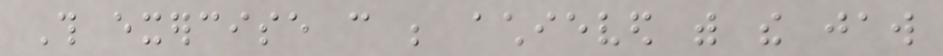This exercise can be achieved with the jaw
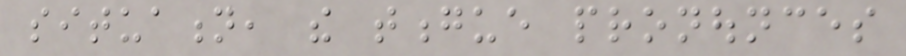situation, the tongue pronounces
